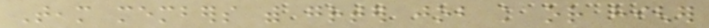Team members with greater job knowledge or higher
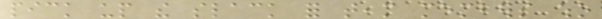pick up the slack for team members who
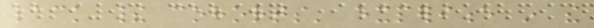lack their cohorts' experience in the
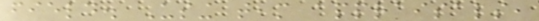field. Using team appraisals,
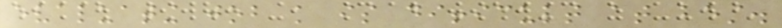evaluating job knowledge is difficult at best.
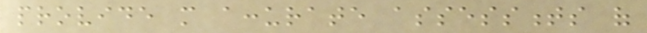provide more accurate assessments of
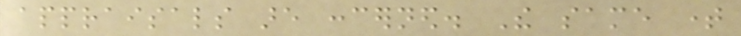appraisals are concerned. The same time
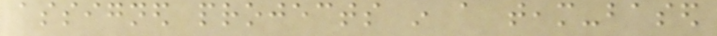assigned projects in a team-based
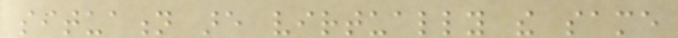situation are virtually the same
